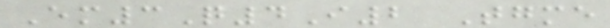Em3Q4I2 Tgme
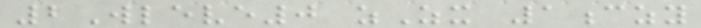2Wleve0 zZx 1czy
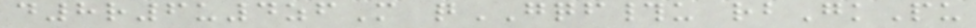d8r6u4zfM qGQF#u rbGkPu
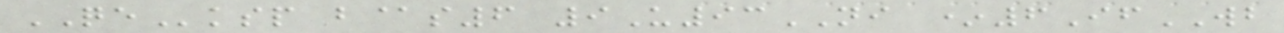QEksp b@s6 9U93NI *6IfWB
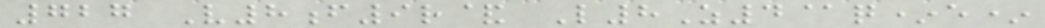727 V8f9r& L8Z4@q*e*
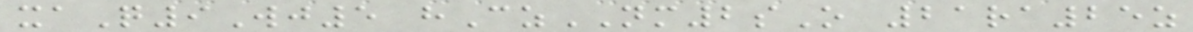xaQ9Wj5 hCzNM2sO 21ra25z
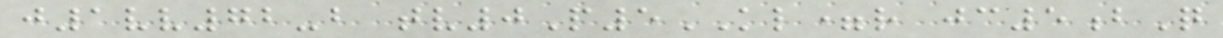j1vv72-b tv0P5KL=r jc5bQ
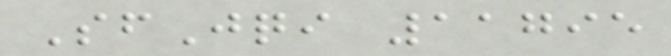SfJqi 11795
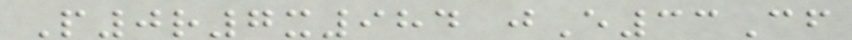P0r7x984 jE33Cf
